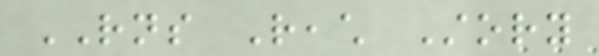RNS Reach Story
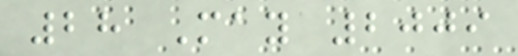28 May 2009
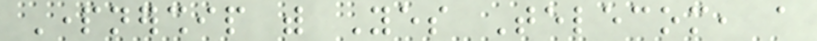Partnership with Yes Telecom, a
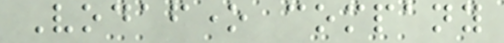Vodafone company
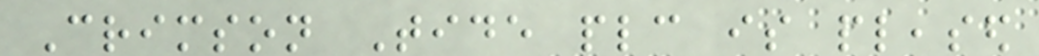Crimson Tide plc is pleased
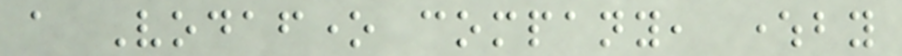a Vodafone company, whereby
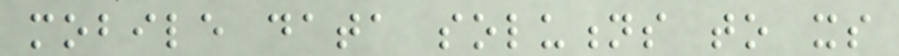mobile data solutions to its
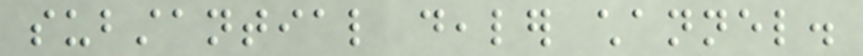substantial dealer channel.
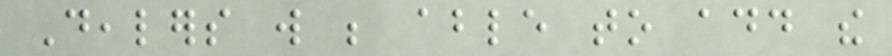Dealers will be able to add the
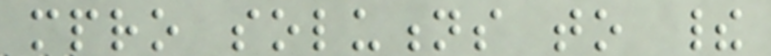mpro solutions to their
